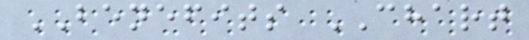BENEFITS CHART
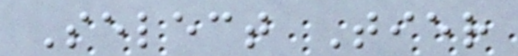Select Tier
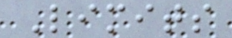Limits
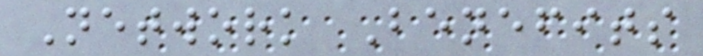Network Benefits
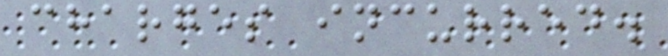charges incurred.
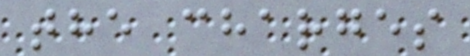the charges
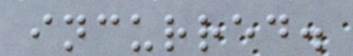incurred.
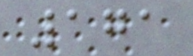171
